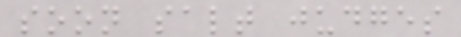soon salt judges
